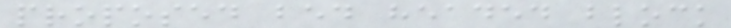proposed bed headed block
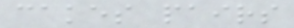cakes pairs
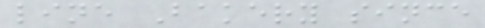line Bakery since
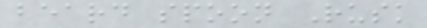beard spoon Rusk
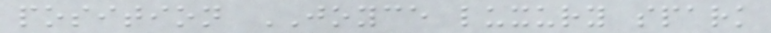position JOYCE luxury spark
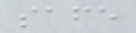safe
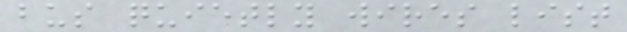bus quietly wires list
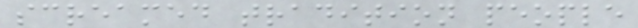screamed tradition people
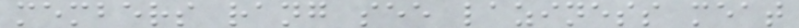members rang see laziness meat
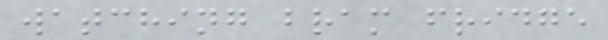watching bram fridge
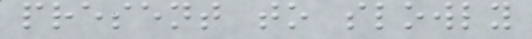present to slowly
